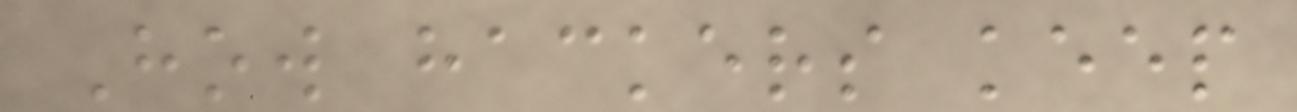How hackers keep
